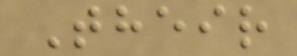Their
